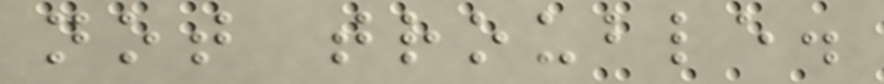not trouble.
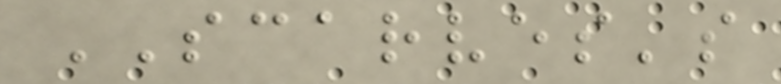SCARVES's
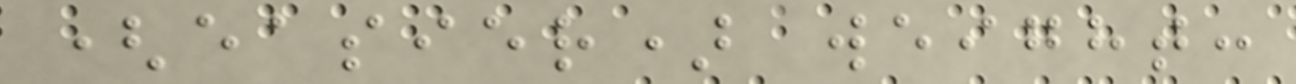(easier) weight:
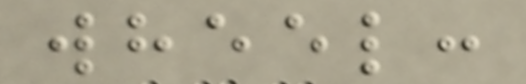wheel:
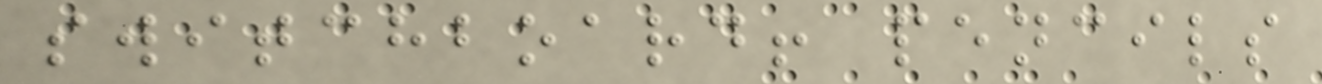switchboard! pencils
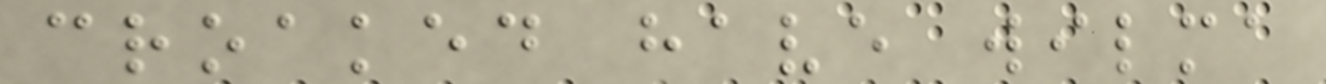croaked have wilma
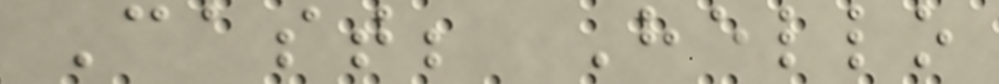Cast; Hello
